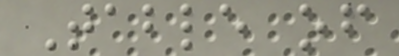Table of
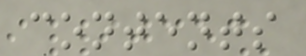contents
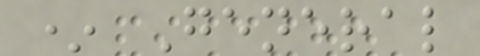* General
